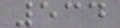534
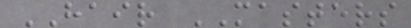HAIR MASTERS
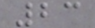23
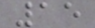15
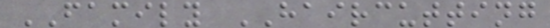FAMILY HAIRCUTTING
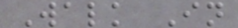Walk In
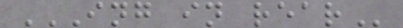ING IN REAR
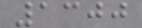1300
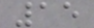15
